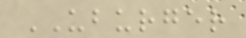UBURGER
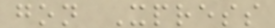gon Xpress
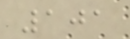101
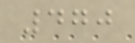470
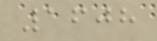1608
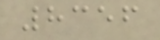8356
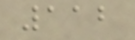112
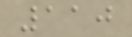110
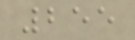255
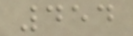454
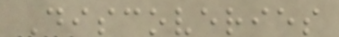Discoveries
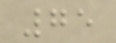75
